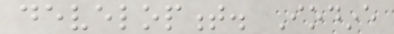development. Iodine
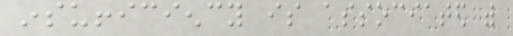insufficiency is associated with
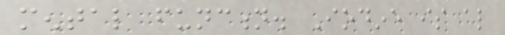mental function. Iodine is also
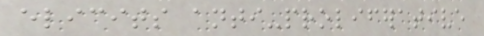elicits anti-proliferative
